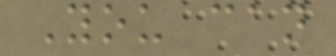You can
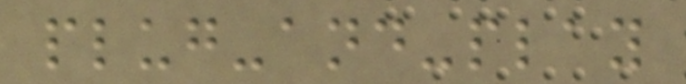plug-and-play
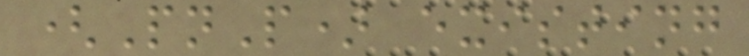(PnP) existing
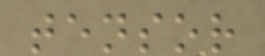tensor
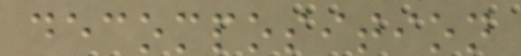decomposition
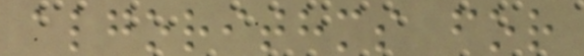algorithms for
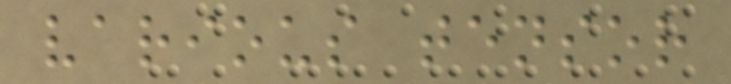various tensor
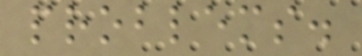problems.
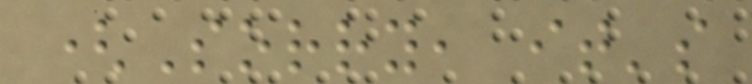(Sorry, it's
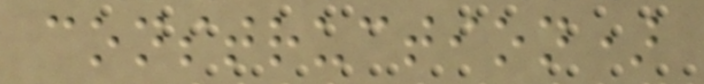construction)
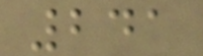241
